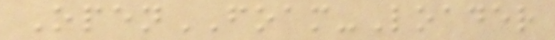OpenFOAM-Loader
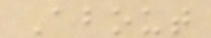About
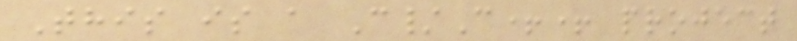This is a C/C++ project
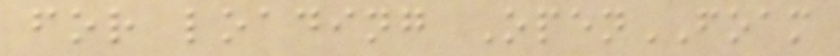for loading OpenFOAM
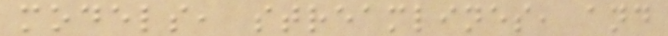models, streamlines, and
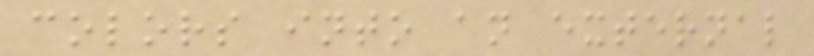colors into an external
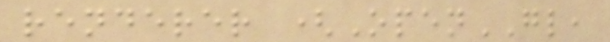renderer (OpenGL,
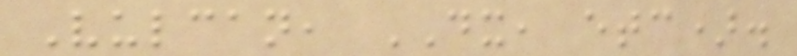Vulcan, DX, etc).
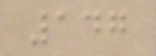147
